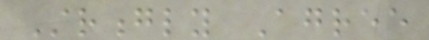Strongly Agree
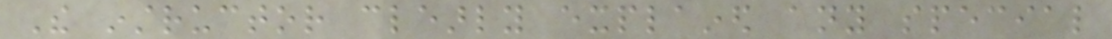The instructor clearly explained any special
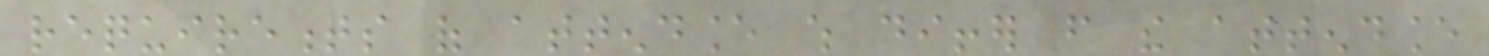requirements of attendance which differ from the attendance
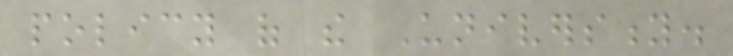policy of the University.
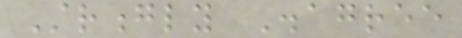Strongly Disagree
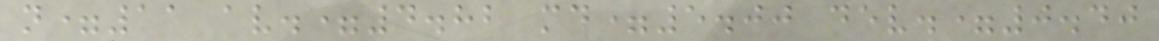n=11 av.=4.82 md=5.00 dev.=0.40
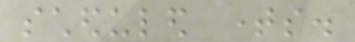scheduled times.
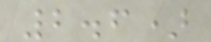2.6)
